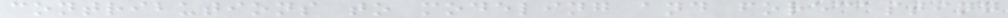contributions to modeling and forecasting
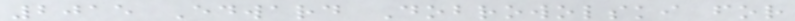2015 Edward Dobrowolski for
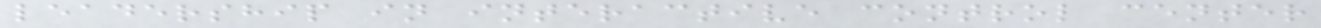leadership in interactive control center
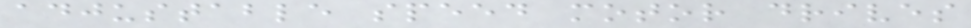adjustable speed motor drives
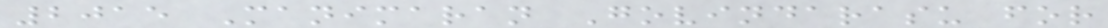2015 Manimaran Govindarasu for
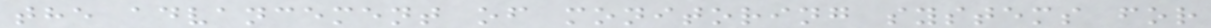the advancement of monitoring systems for
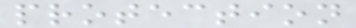protection
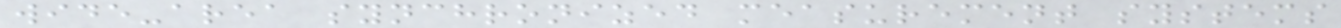wide-area synchronized measurement systems
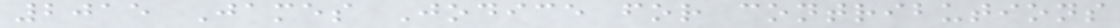2015 James Jodice for contributions
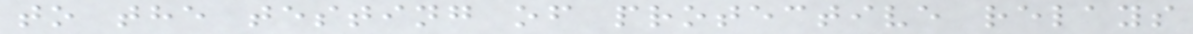to the testing of protective relays
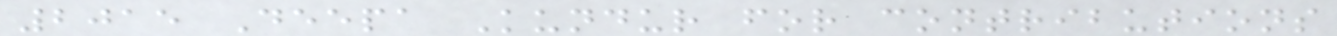2015 Deepa Kundur for contributions
